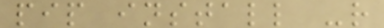pip install -r
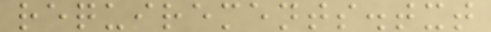requirements.txt
